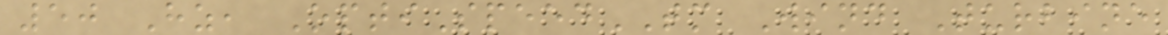50 Hz, OptiSpeedTM Wind Turbine
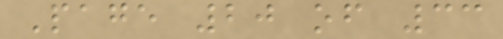Page 20 of 33
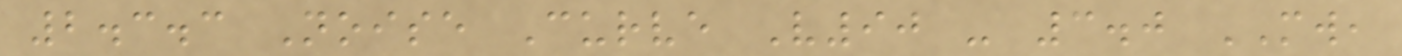2.3.3 Noise Curve V90 - 3.0 MW,
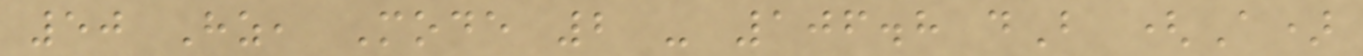50 Hz, Mode 2 - 106.8 dB (A)
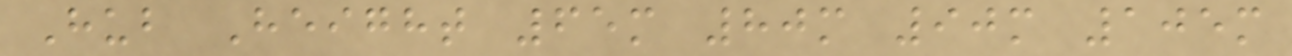Hub Height 65m 80m 90m 105m
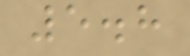5.8
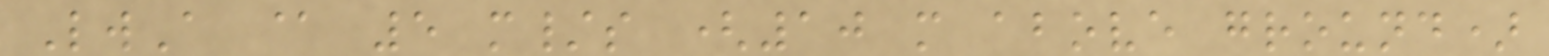LwA @ 5 m/s (10 m above ground)
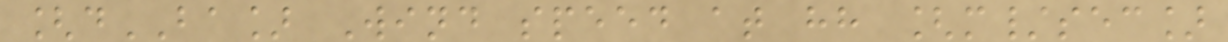[dBA] Wind speed at hh [m/sec]
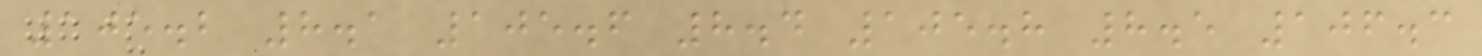105.2 8.1 105.6 8.4 105.8 8.5 106.3
